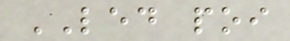LED poi
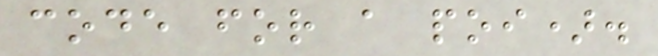code for a poi).
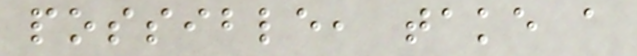possible, take a
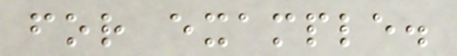for example.
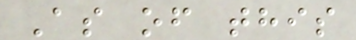As of this
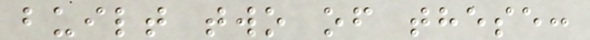built two of these:
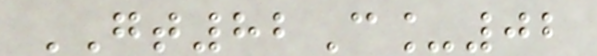GT82C_02
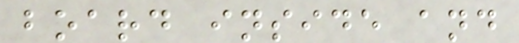board inside and
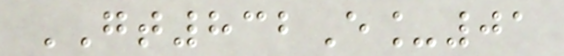GT832E_01
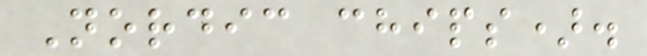Nordic chips).
